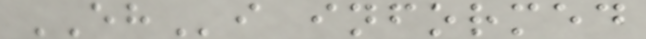EHi informed
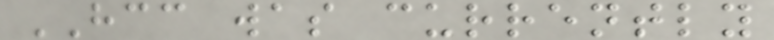HCC was currently
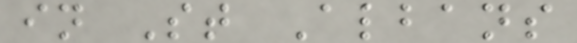in St Albans
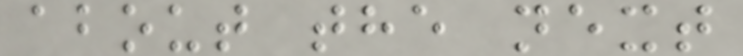about the next
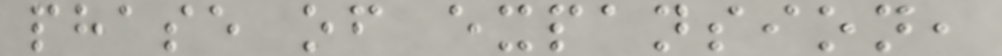phase of expansion,
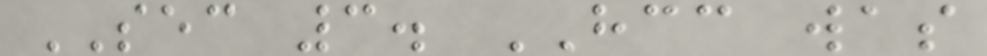SEC 3. HCC was
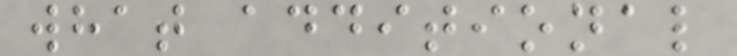what additional
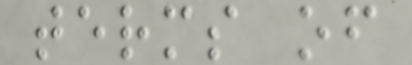terms of
